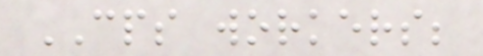CPS workers;
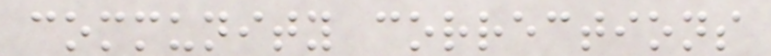community corrections
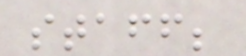staff;
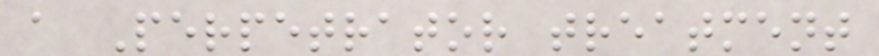a Perpetrator treatment
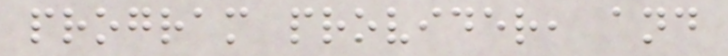program provider, and
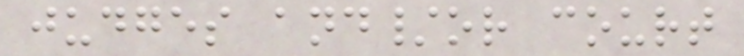judges and/or court
